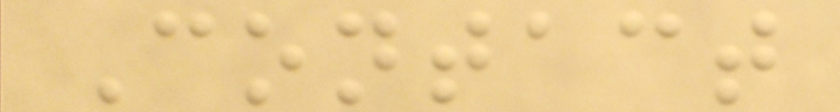Contact
